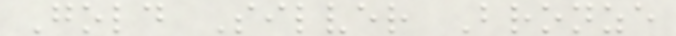Gold Silver Bronze
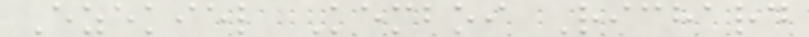Ezekiel Kemboi Richard
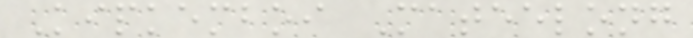Kipkemboi Mateelong
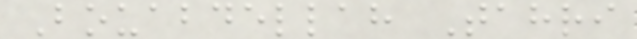Bouabdellah Tahri
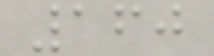160
